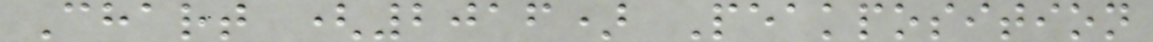Chart (2016) Peakposition
